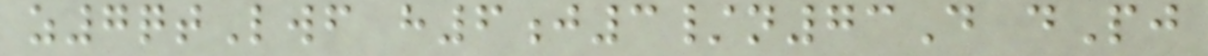z7qtLwf h6j3/n73D dPj
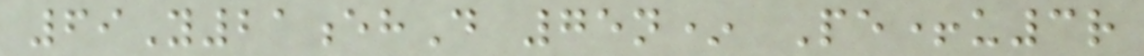69Y21ehD 75n* Pe+u3r
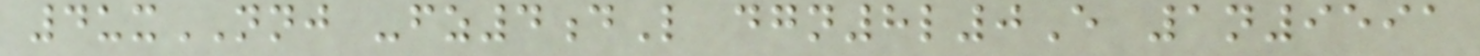4uxNNJ -fz4dL dgn8l0E 1n9591
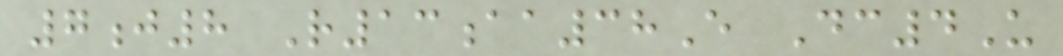7j8 R13aa38E Dc4U
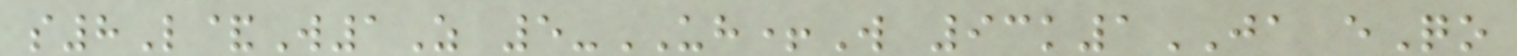s8L&W1Z 5-UH+W 93k1JA eQo
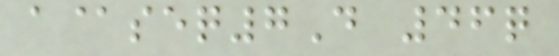a@seq7D 46q
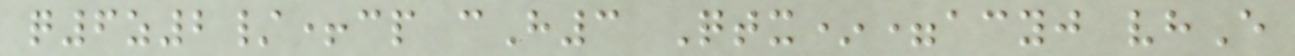q6z2/+cp cH3 Qtx*=acyj vhE
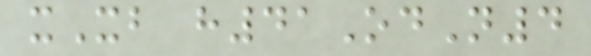xXb h41OdN4
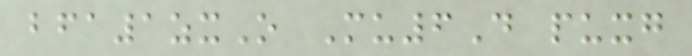bfa1zxO Mu6D puxg
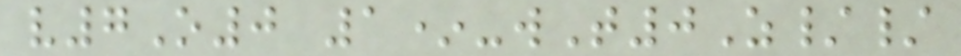v7O0 1*-wT0Z//
